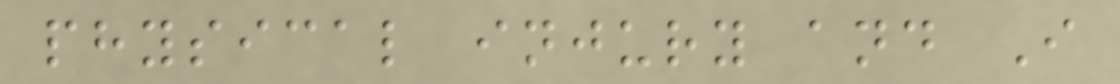physical injury and I
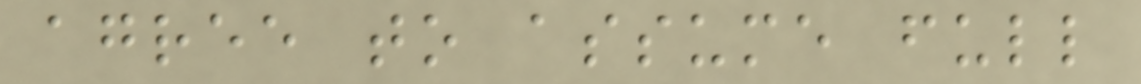agree to assume full
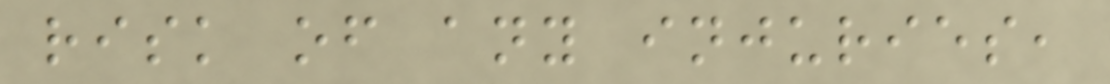risk of any injuries,
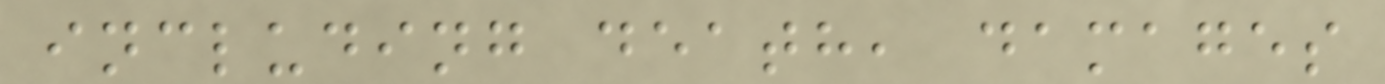including death, damages
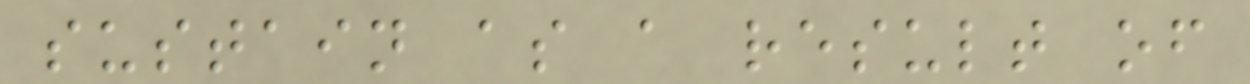sustain as a result of
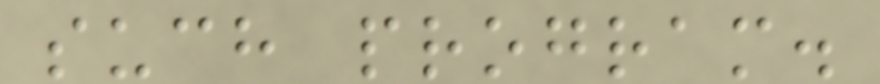such program.
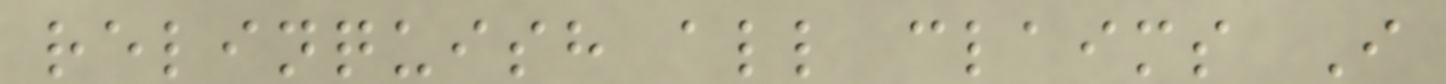relinquish all claims I
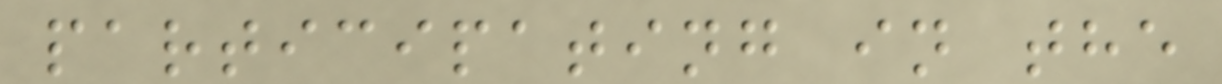participating in the
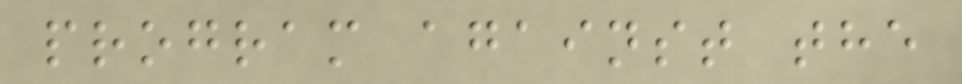program against the
